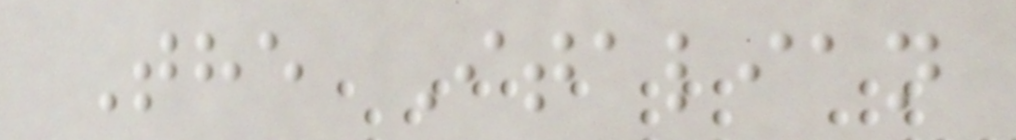The Italian
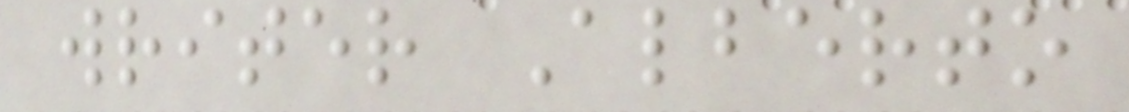writer Alberto
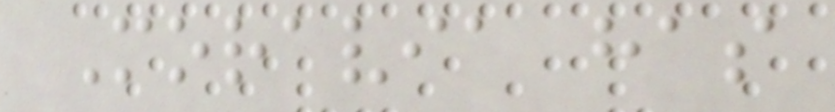Moravia has
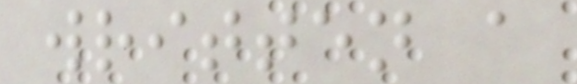written a
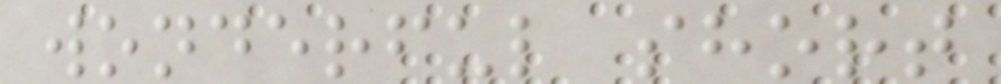wonderful short
